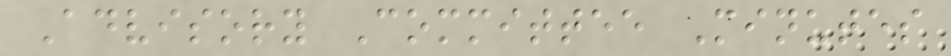Advisory Committee Minutes
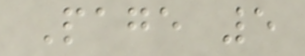Page 5
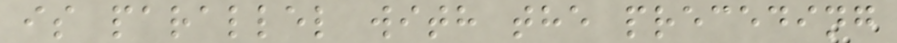is parallel with the preceding
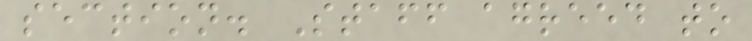section. Staff agreed to
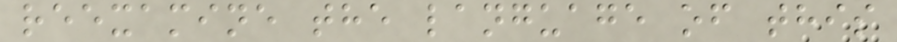reexamine the language of this
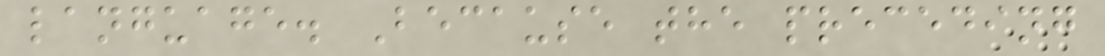language. Because the preceding
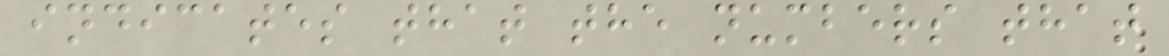indicates that the numbers that
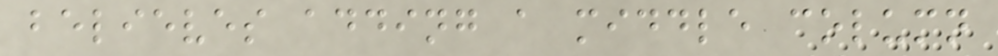believes adding a middle column
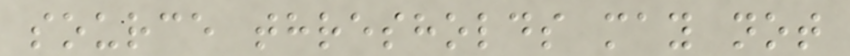source thresholds may not
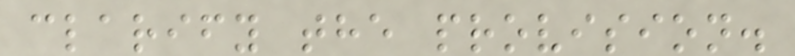clarify the provision.
